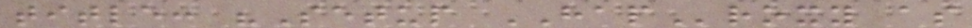title: "Setup HAProxy as
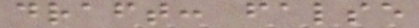draft: false
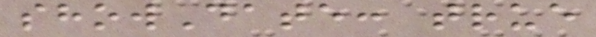showDate: true
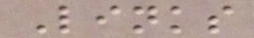Links
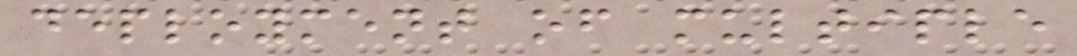deployment of multiple
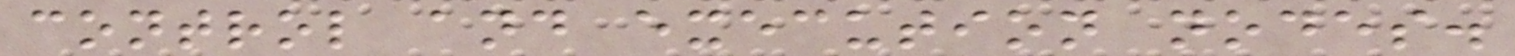control and execution nodes.
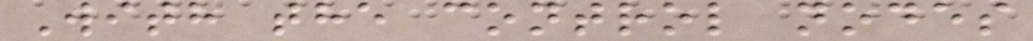With the control nodes
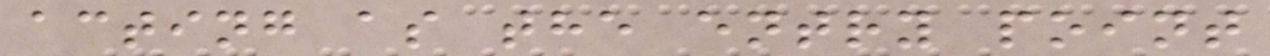acting as the entry point
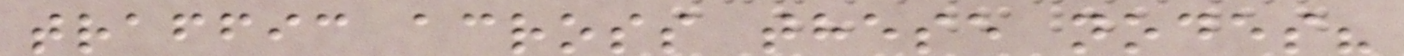traffic across these nodes?
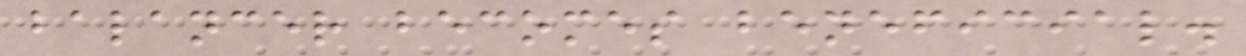balancer becomes beneficial.
